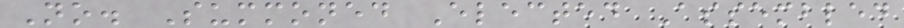No. Summoned Elected Assembled
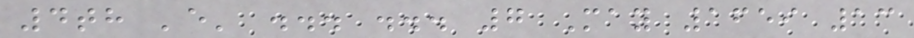4th 'e' ... ... 7 May 1659 13
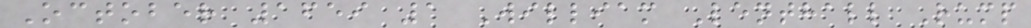October 1659 1 William Lenthall Rump
